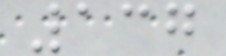137
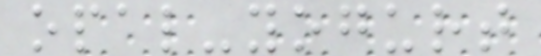opal-yogurt
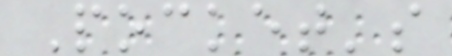Pocket's
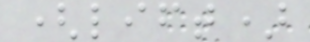(lift)
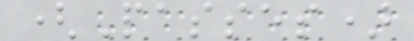(Passes)
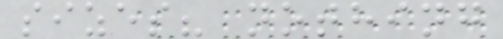sizes? nothing
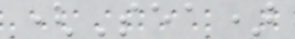(Sea)
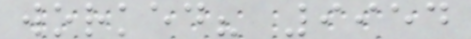worked? 9954
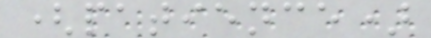(patience)
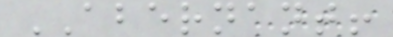ABERNANT!
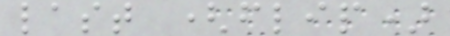last (flip)
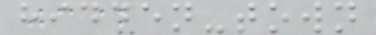hidden-town
